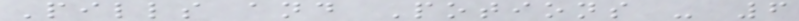Pills and Potions - 6
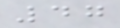47
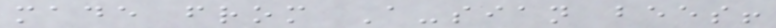made from A-sian bees!
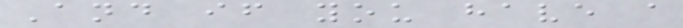And if you have a
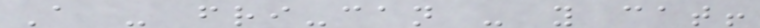A - fri-can - y cat!
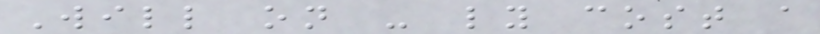Will on - ly cost a
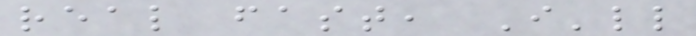real fast, I'll
